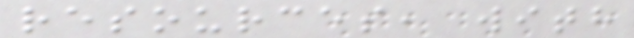resources, with
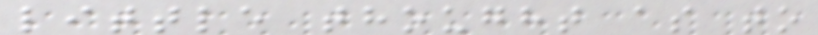little thought as to
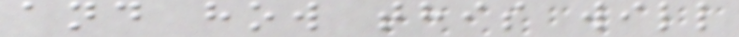and how this will
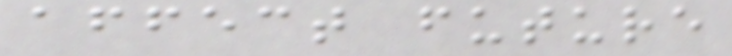affect future
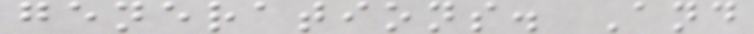generations. And
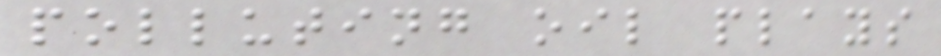polluting oil plays
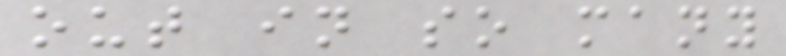out in so many
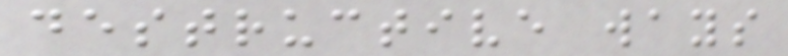destructive ways
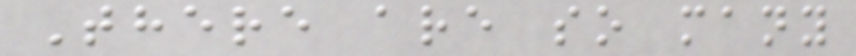There are so many
